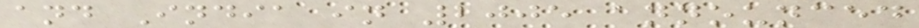and India in 2005 announced
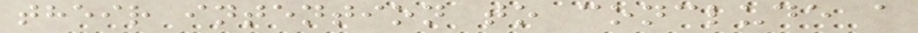their intention to conclude a
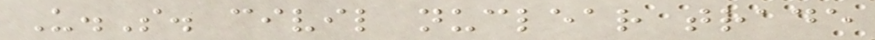U.S. civil nuclear trade
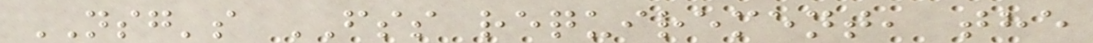NSG's FSS requirement, the
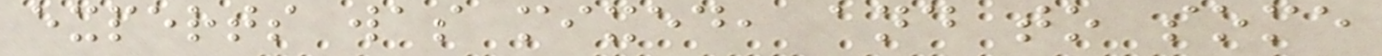experts was mixed, and to some
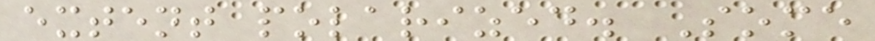extent polarized. Some
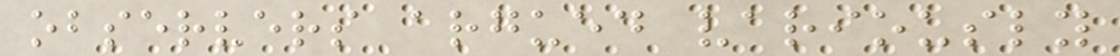observers argued variously
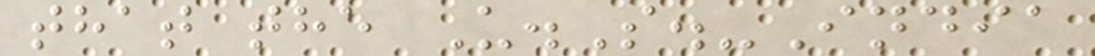that the U.S.-India
